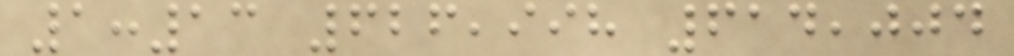1:13 626,998 614,004
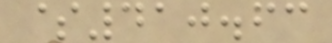$410.63
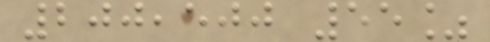200,500 55%
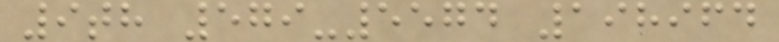9th 579-5574 198964
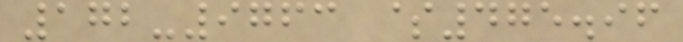172-9763 $475.96
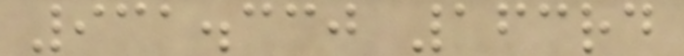931.330 163rd
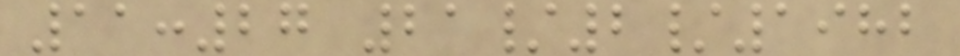11:27 21/2/1982
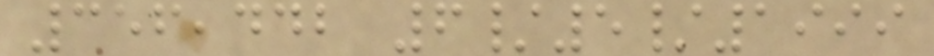356,442 6/5/1999
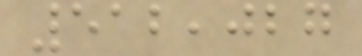512,027
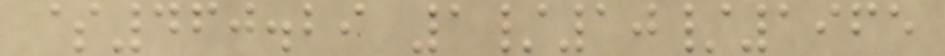$460.29 1/10/1965
